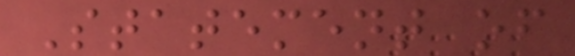Statement of
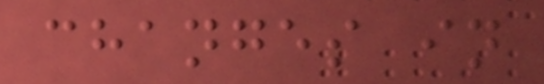changes in
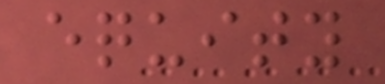equity
